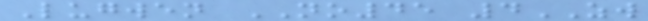Lugwen NO45 4ZW
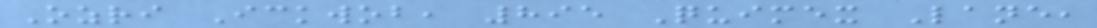Ozri Ickwob, 895 Quimex Lane,
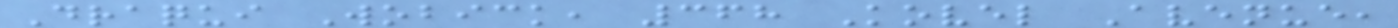Draqui Wobick, 368 Kovel Avenue,
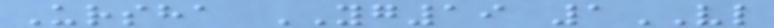Ursha YG19 1VL
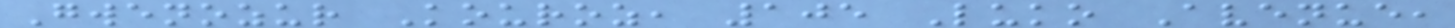Gwenozur Kouroz, 105 Luko Avenue,
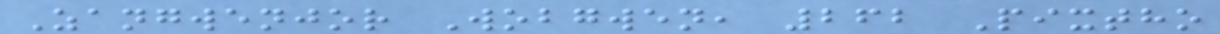Zangwenjor Wobgwen, 262 Pixtho
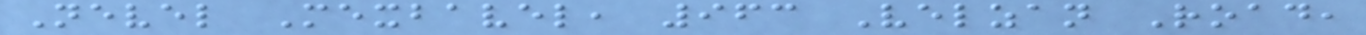Nevel Mexbavel, 963 Velzan Road,
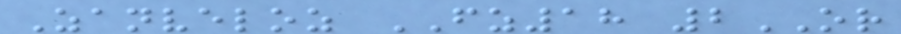Zanveloz FZ18 2OR
